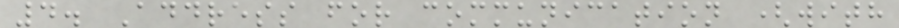4. Address for communication (with
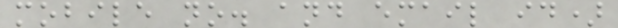mobile no. and email id)
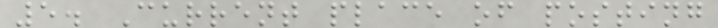5. Current place of posting
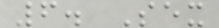6. Sex
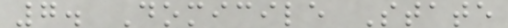7. Domicile State
